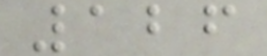126
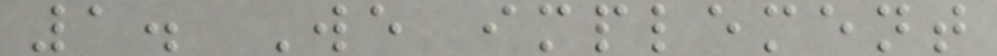1. We implement
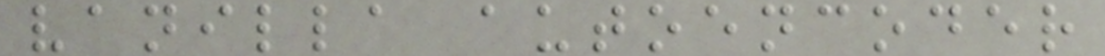vanilla autoencoder
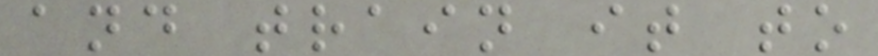and train it to
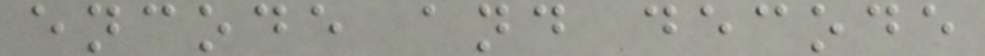encode and decode
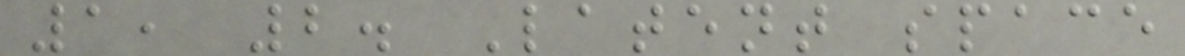1, 2. Latent space
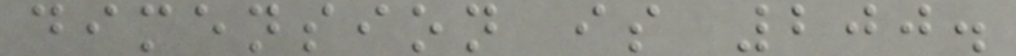dimension is 200.
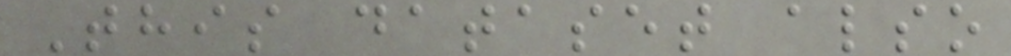This dataset also
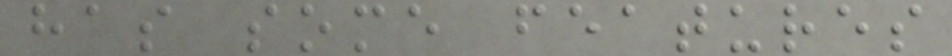has some features
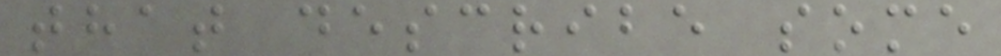that describe some
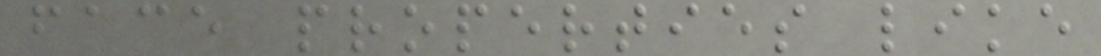face properties like
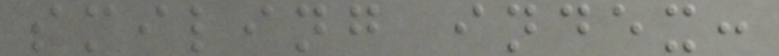smiling index:
